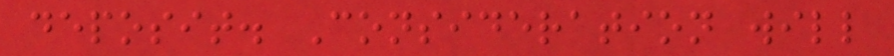deposit. Consideration will
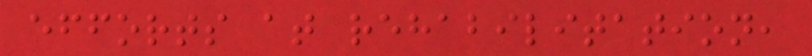efforts at rehabilitation,
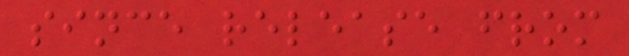since release from
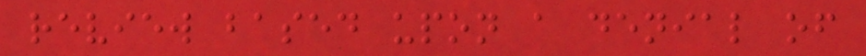review based upon a denial of
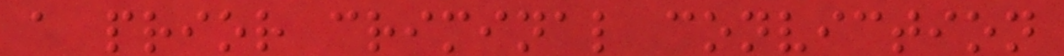a prior criminal conviction
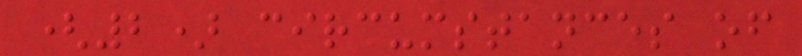(2) circumstances of
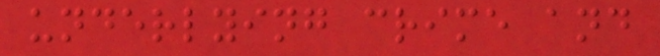underlying crime and
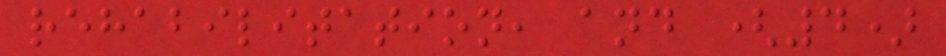rehabilitation, and (4)
